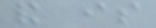and is
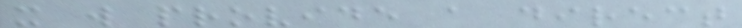it will provide a direct
